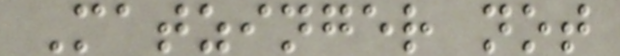Matzinger not
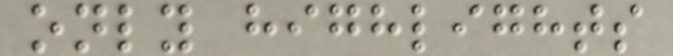only highlights
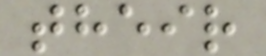their
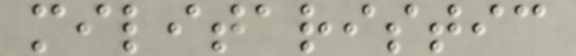militaristic
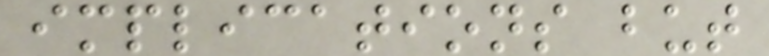implications but
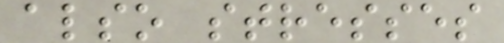also stresses
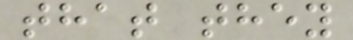that they
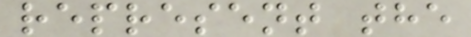represent the
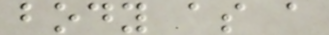body as a
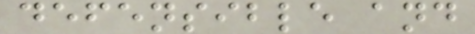defensible and
